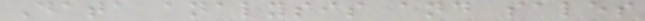Data analysis and sales
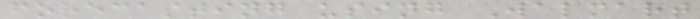forecasting using Walmart
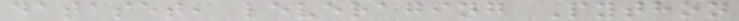dataset, leveraging Python
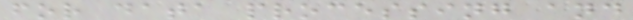for data processing and
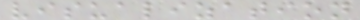visualization
